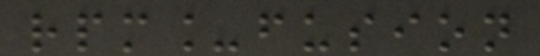rpm_fusion
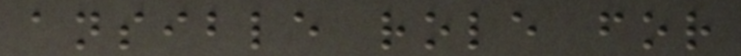ansible role for
